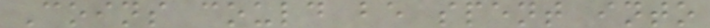Coins could be spent into
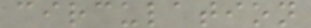circulation
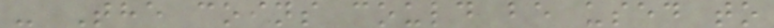- The coins could be used to
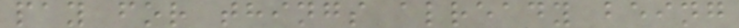pay for things already being
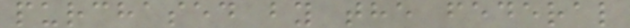purchased by the federal
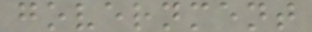government
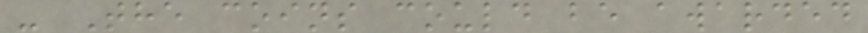- The coins could be awarded
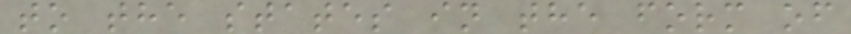to the states in the form of
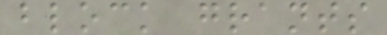block grants
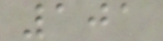101
